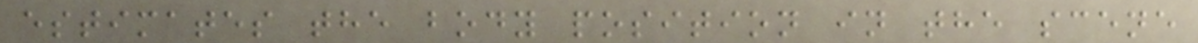estimates the body position in the scene
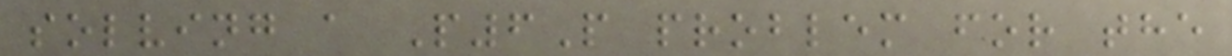solving a P6P problem for the
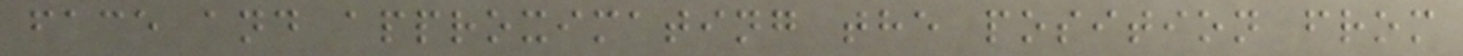face and approximating the position from
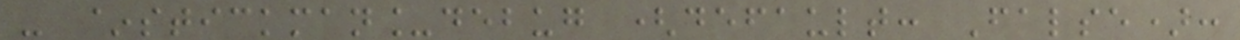- ~stickman_debug (default: False):
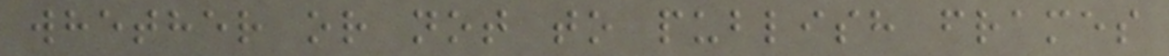whether or not to publish frames
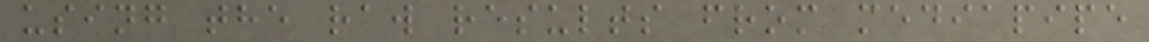using the raw results from mediapipe
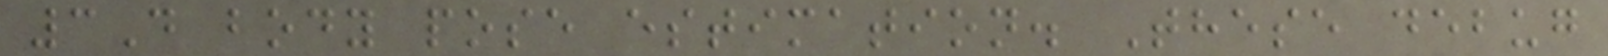3D body pose estimation. These debug
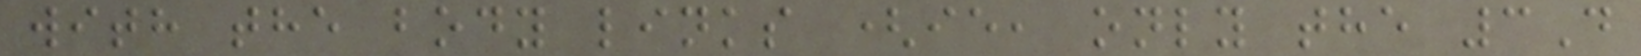with the body links (ie, only the 3D
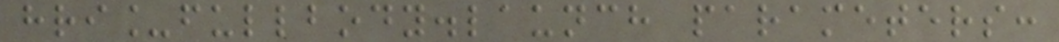hri_fullbody.launch parameters:
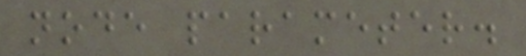node parameter.
